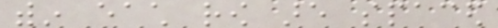within each row are spaced
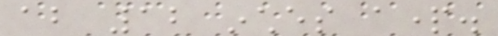about 12 inches apart.
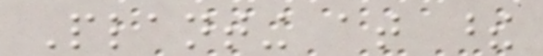Planting at these
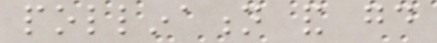pollination and good
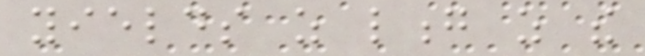yields as long as the
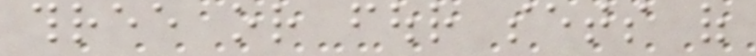three or four sets of
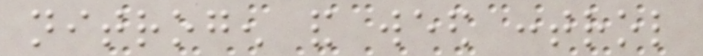nitrogen and weed control
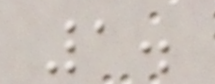1.
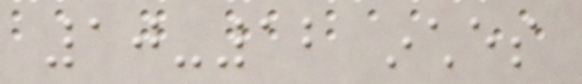10-12 inches
